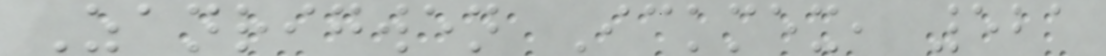Zanrigwen Ickmex, 521
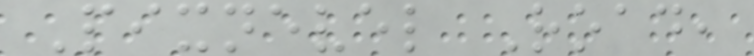Pixnevel Road,
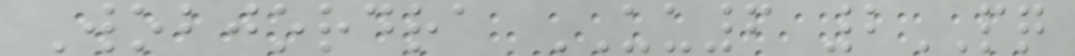Wobjordra UU6 2PQ
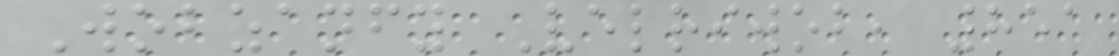Wobzanfy Velriwob, 851
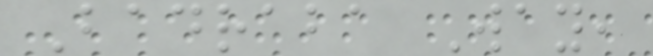Badraba Way,
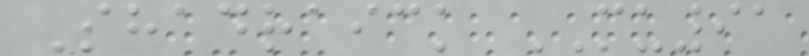Shadraick MU91
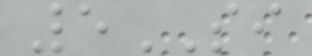5SI
